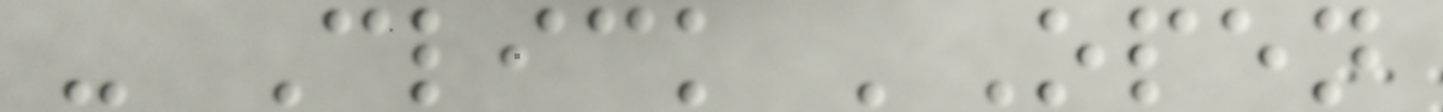- Click 'Open
